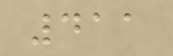411
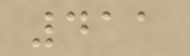411
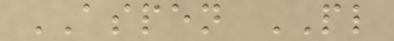ASPEN PL
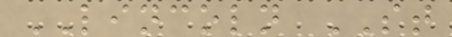LINCOLN ST
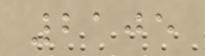2105
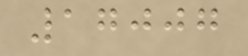17007
